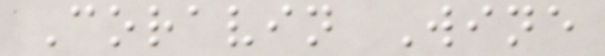Coravin Wine
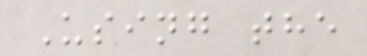Using the
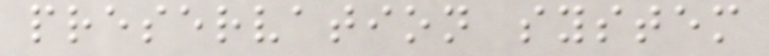preservation system
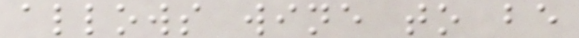allows wine to be
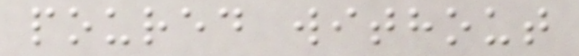poured without
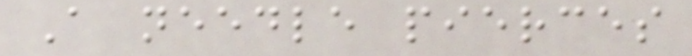A needle pierces
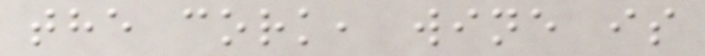the cork, wine is
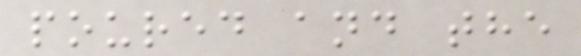poured and the
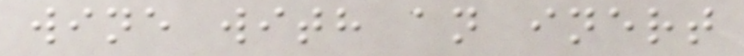wine with an inert
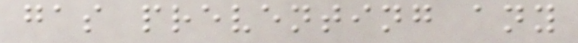gas preventing any
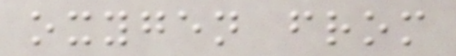oxygen from
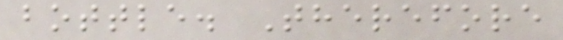bottle. Therefore
